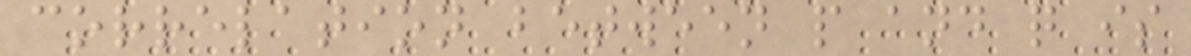correlation between p and q is
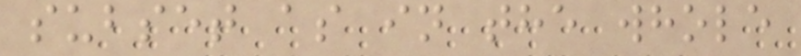subset as in the whole
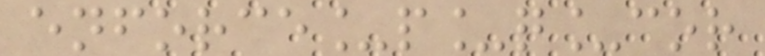enforce_p_q_cor
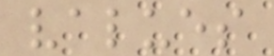values
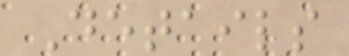Details
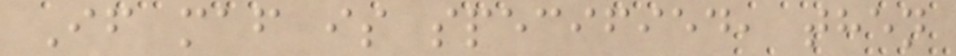If maf is specified, then
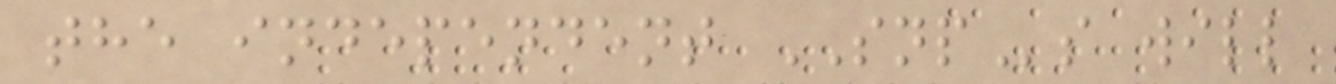the independent SNPs will
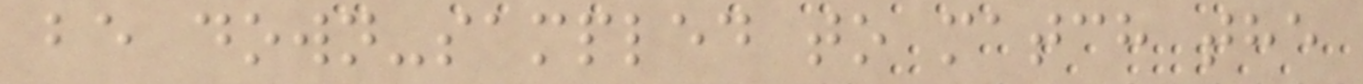be down-sampled to match the
